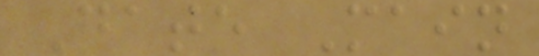Date Main
